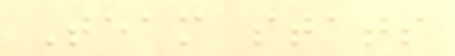Team stats
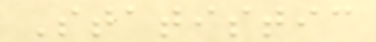Statistic
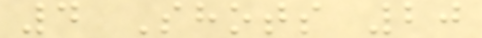4 Shots 20
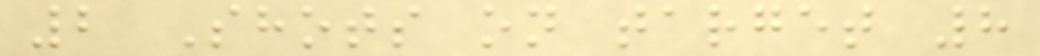2 Shots on target 8
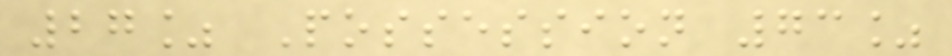27% Possession 73%
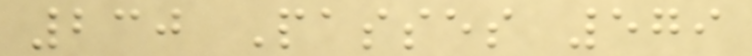230 Passes 579
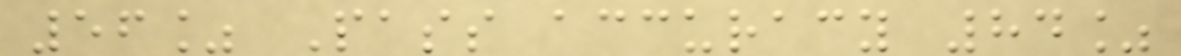56% Pass accuracy 84%
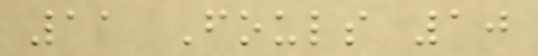11 Fouls 10
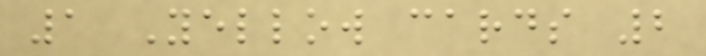1 Yellow cards 2
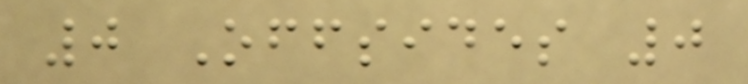0 Offsides 0
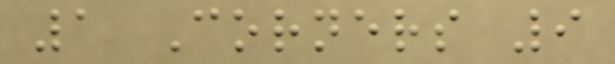1 Corners 9
